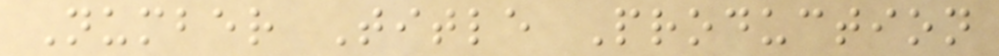Number Title Production
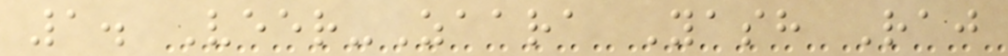1. Veer-Zaara Yash Raj
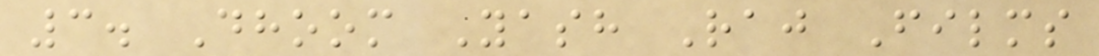3. Dhoom Yash Raj Films
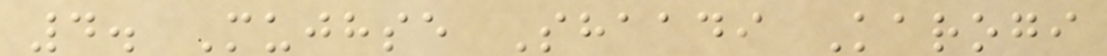4. Mujhse Shaadi Karogi
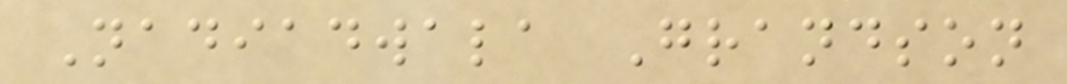Nadiadwala Grandson
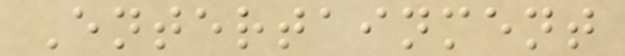Entertainment
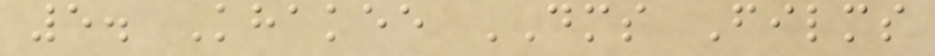5. Khakee DMS Films
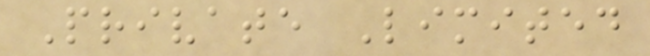Private Limited
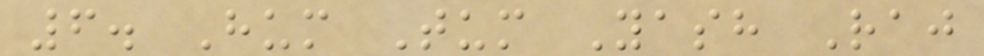6. Hum Tum Yash Raj
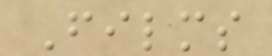Films
